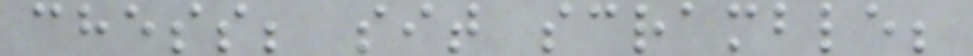chess; sit scramble;
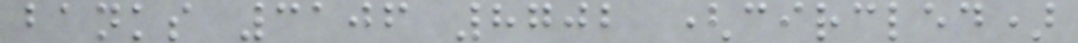banks 3106 8702 (circled)
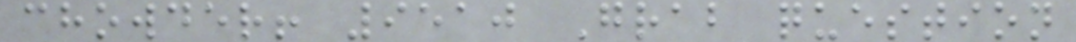chowder! 9510 Grab question
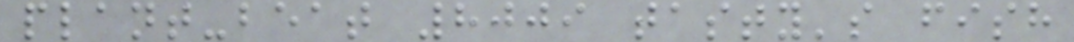plant-beat 8009 tasty's fish
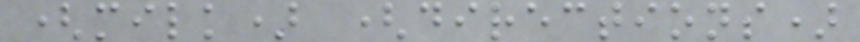(milk) (directions)
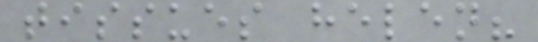tissues helen?
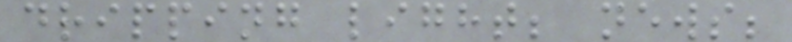dripping light; news;
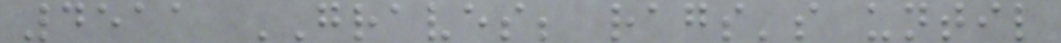4511 GRAVES; rags's until
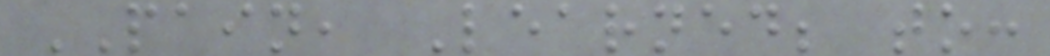PAIN, Learned; to:
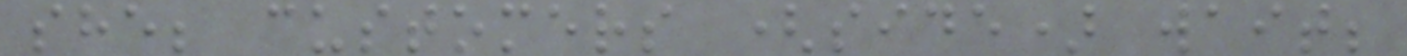she; customers (side) wait;
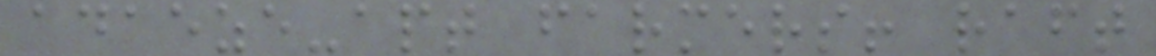adaeze-apt farmers! raft
